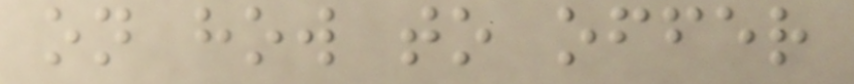on how to offer
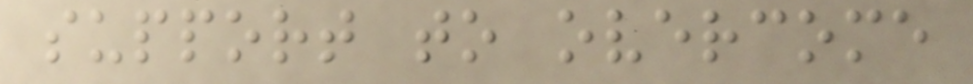support to overcome
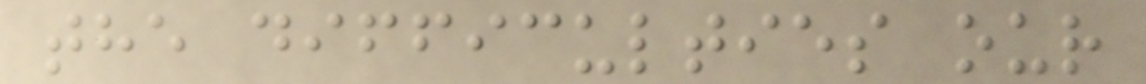the difficulties our
